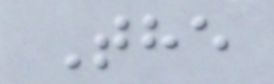The
